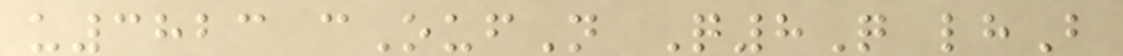u3823 cOufN Q8Q lhB
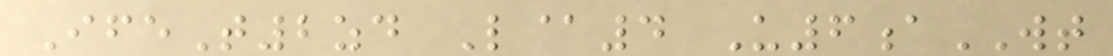IfeT2zd L@4 U6aWT
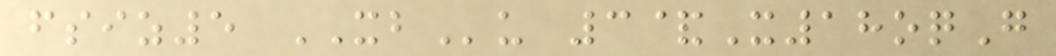fsiz5 XBu 3&X18oqG
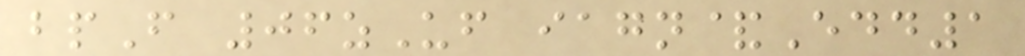bpF 06zUf iagn&Edd1
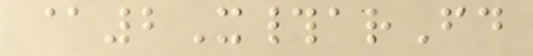@2X#arFd
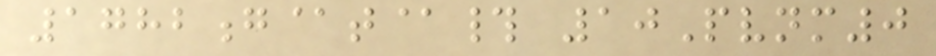1782g@t@# 10Pvnm0
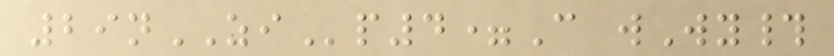29nZIp4=C wWy#
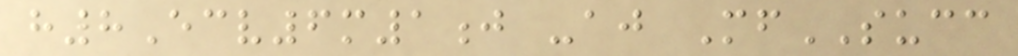h8Ecv6m1j -aj MfSUCC
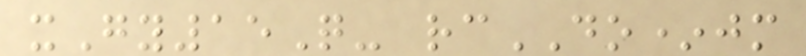xGy15Q- rcDO*jm
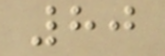80
